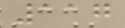117
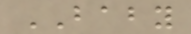BABY
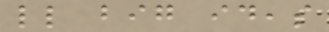little big ideas
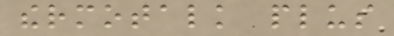thermotalk plus
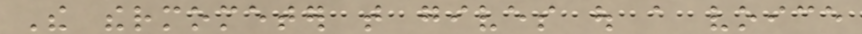The thermometer that gives out a voice
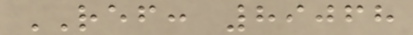REF: 89068
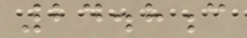24.8c
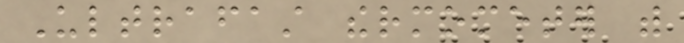Ultrafast thermometer with
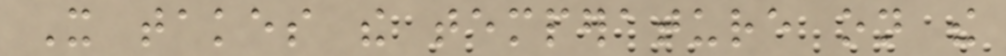It takes the temperature on the
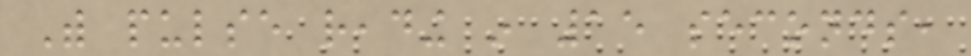With pulse reading in 15 seconds,
